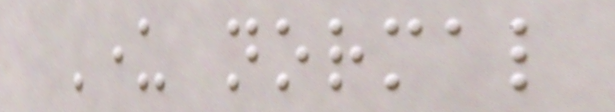Under normal
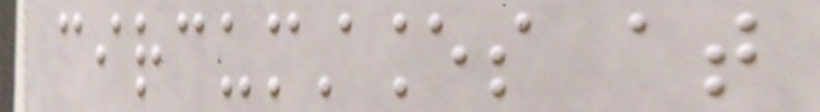circumstances at
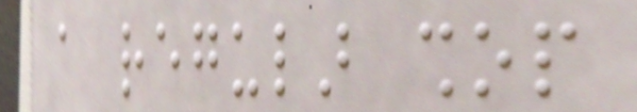a regular shop
